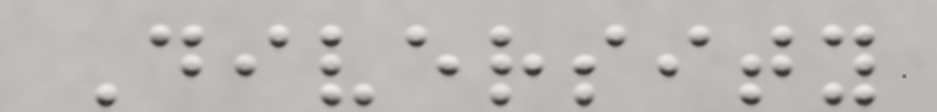Diversity
